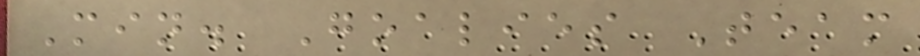Min. Goalies Team
